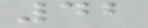42
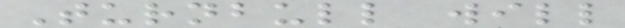Turnbull will
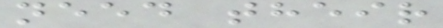need their
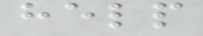help
